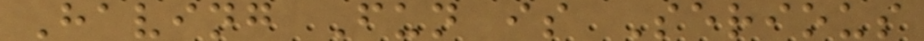Having Fun is Serious
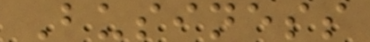Business
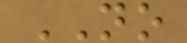NO
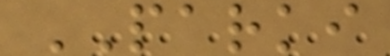PARKI
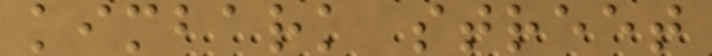kimbark street
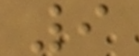9
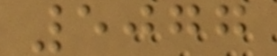5077
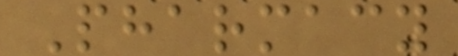Pharmacy
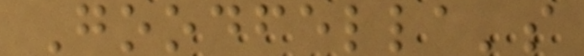Goodfella's
